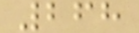268
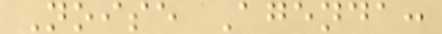Noise Agenda:
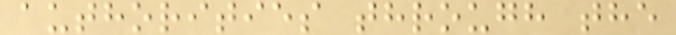authorities through the
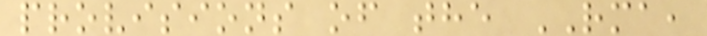provisions of the RMA,
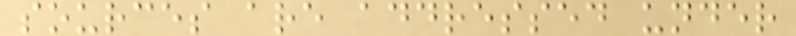sources are addressed under
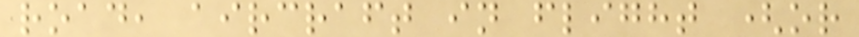road, aircraft in flight (or
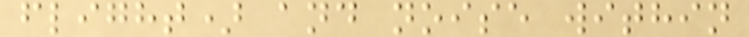flight) and noise within
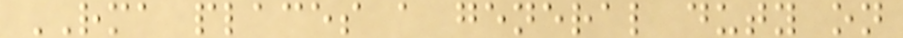RMA places a general duty on
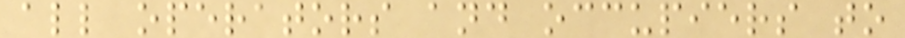all operators and occupiers to
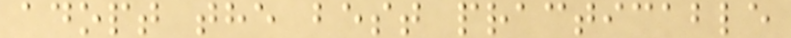adopt the best practicable
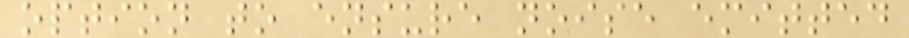option to ensure noise emitted
